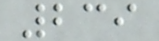239
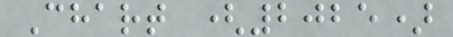Chart (2025)
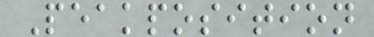Peakposition
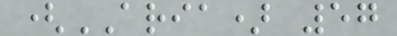(ARIA) 57
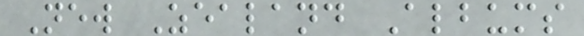New Zealand Albums
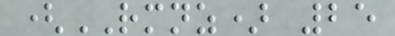(RMNZ) 25
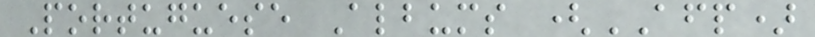Portuguese Albums (AFP)
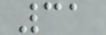31
